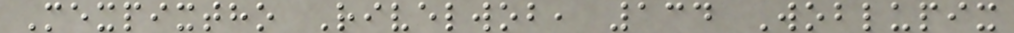Mexpixtho Rivelwob, 134 Woblupix
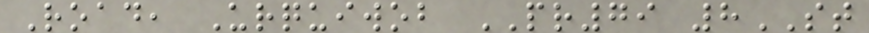Road, Urquiwob PR79 8ST
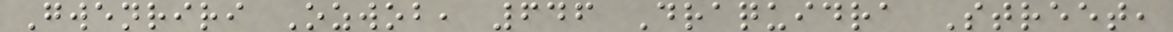Gwenriri Ozwob, 646 Draquidra Street,
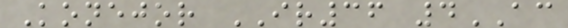Konejor IR36 4AC
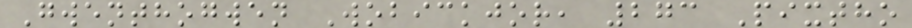Gwenthogwen Wobickjor, 273 Pixtho
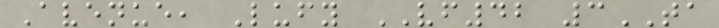Avenue, Lufy VF42 3TA
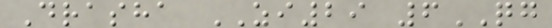Drasha ZI29 6QG
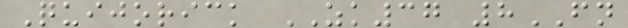Quijorick ZK37 8FN
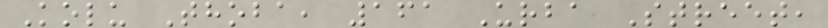Kolu Thoba, 161 Urba Street,
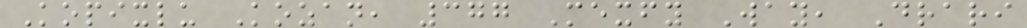Kopixlu Kozan, 377 Mexfy Way, Drari
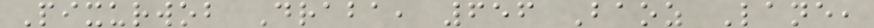Pixurwob Draba, 656 Baoz Lane,
